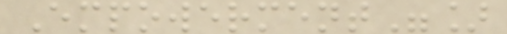Empowerment"]
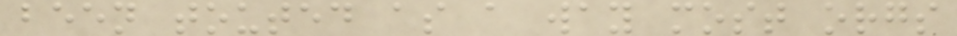been touted as a way most orgs
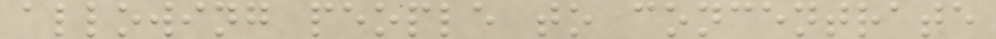allowing people to concentrate
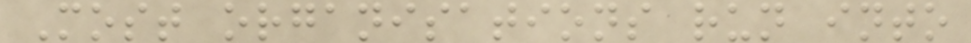Most organisations run into
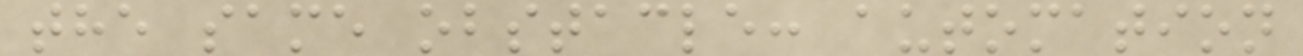the same obstacle: automation
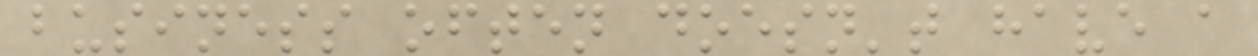business often doesn't have a
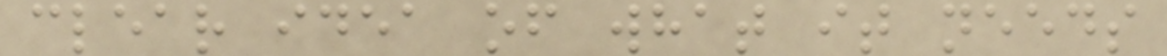clear idea of what it needs
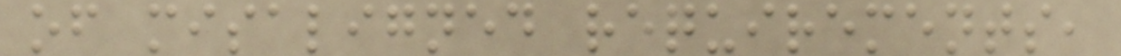of misaligned requirements,
